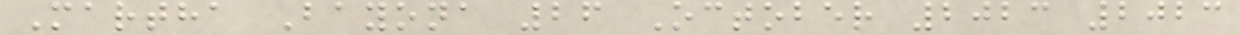Martha Bayona 26 October 2023 2023
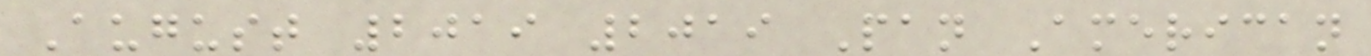August 2019 2019 Pan American
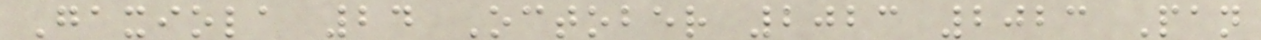Gaxiola 24 October 2023 2023 Pan
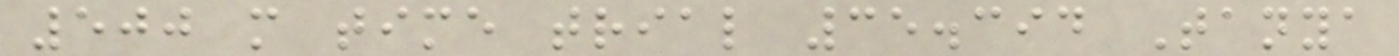500 m time trial 35.394 Tanya
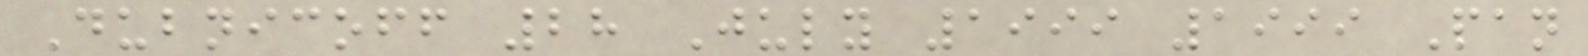Dubnicoff 28 July 1999 1999 Pan
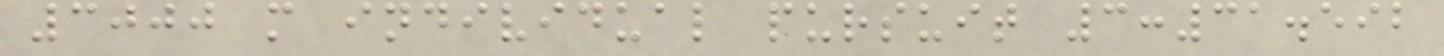3000 m individual pursuit 3:31.592
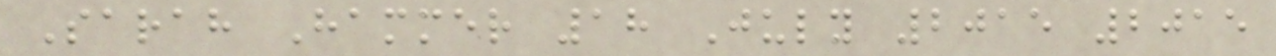Sarah Hammer 18 July 2015 2015
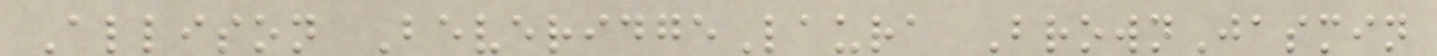Allison BeveridgeLaura BrownJasmin
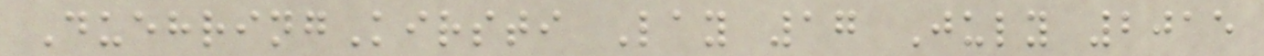DuehringKirsti Lay 17 July 2015
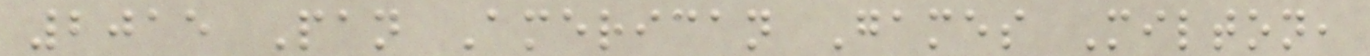2015 Pan American Games Milton,
